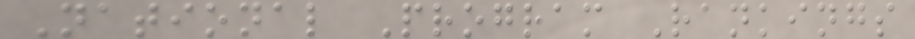National Program Rankings
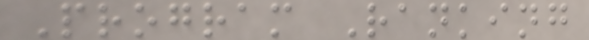Program Ranking
